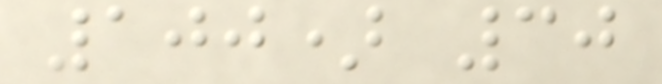100) 30
